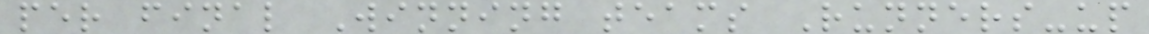per final Winning teams Runners-up
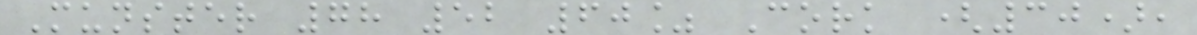Munster 78 52 60% Cork (30),
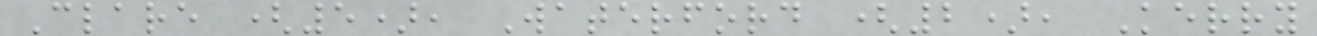Clare (5), Waterford (2), Kerry
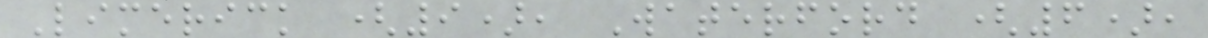Limerick (9), Waterford (6),
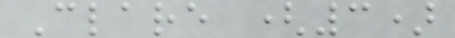Clare (3)
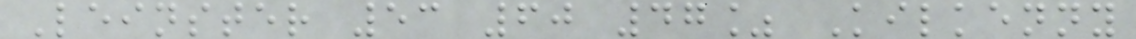Leinster 53 60 47% Kilkenny
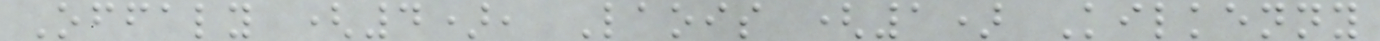Offaly (4), Laois (1) Kilkenny
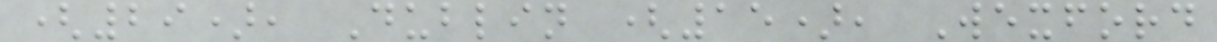(29), Dublin (15), Wexford
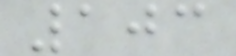103
